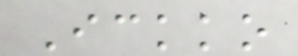Ickko
